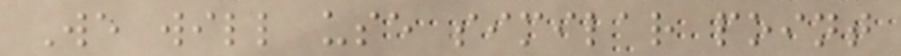We will use similar point
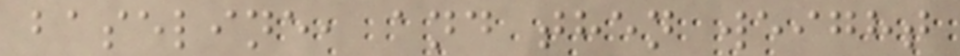baseline, and then weight
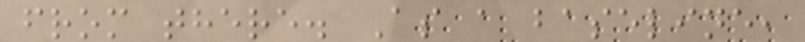from there. As a baseline,
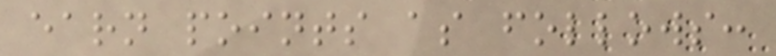earn points as follows:
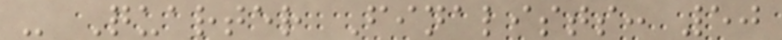- Quarter Finalists: 50
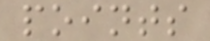points
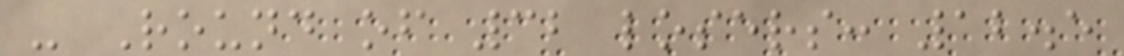- Round of 32 losers: 12.5
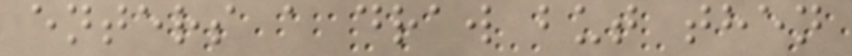enters a draw but then
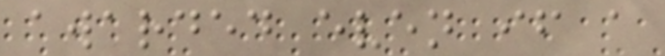awarded even if a
